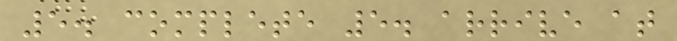5. complete 5. arrive at
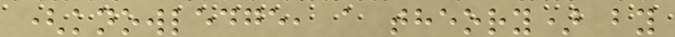(knowledge, a theory) by
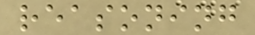reasoning
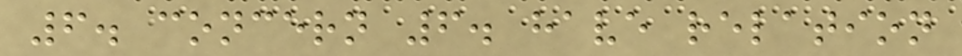6. concern 6. have relation
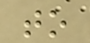to
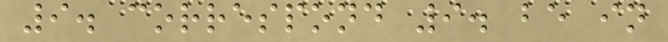9. correspond 9. be in
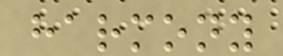harmony
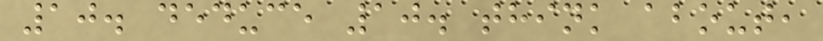10. deduce 10. think about,
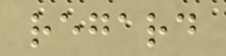regard
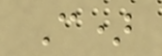C)
